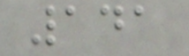141
